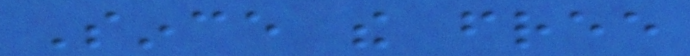Since the free
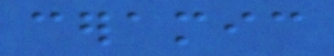ceramic
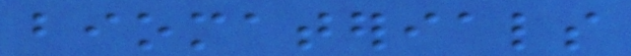biomaterials
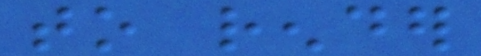to render
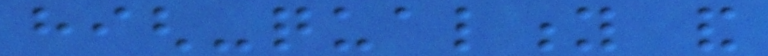high-quality and
